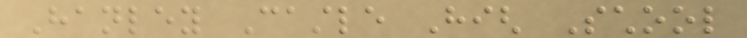Hanley Castle High School
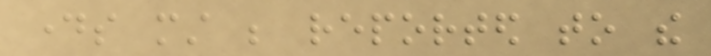days must be reported to the
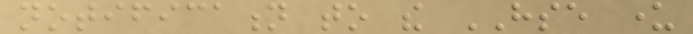notification to the HSE under
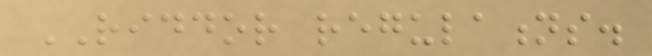RIDDOR regulations.
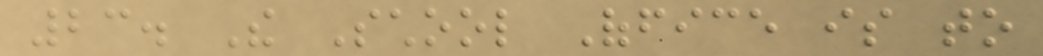23. The School Office is to
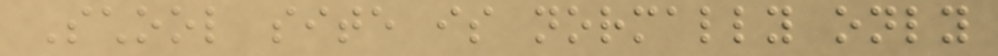School site is normally only
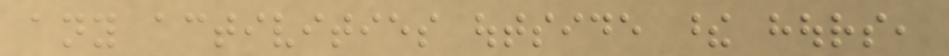any activities outside these hours,
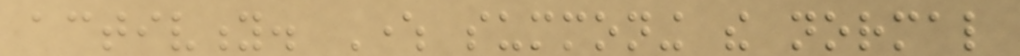activity. Where summoning the normal
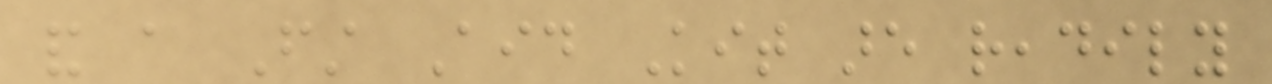and a First Aid Kit are readily
